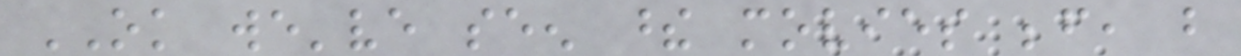OK we've seen these movies before, but
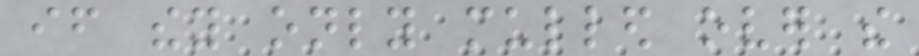if they only mulled over the
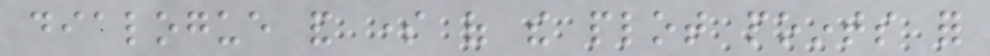dialogue and some of the plot points for
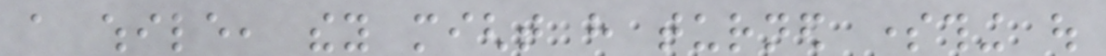a while, they might have turned something out
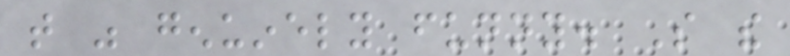that was genuinely funny. So the
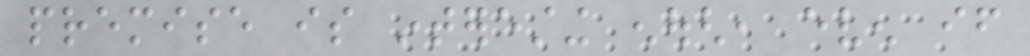premise is interesting enough, even if
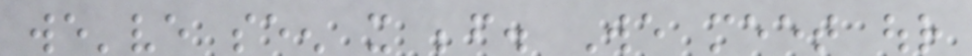we've seen it before. We meet our
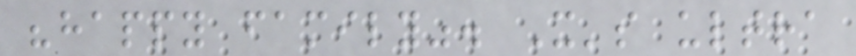"happy family". It's ultra
